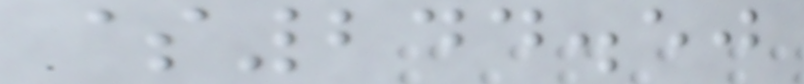$244.50
